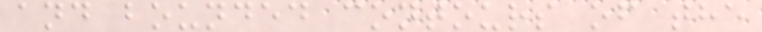and bounded contours of the
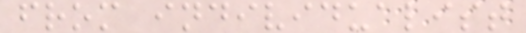from individualist
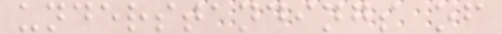understandings of
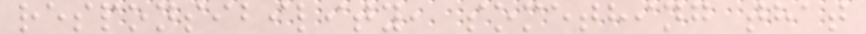responsibility, something that
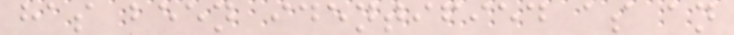has been identified as an
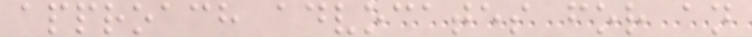approach advocates for an
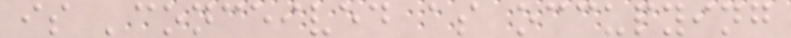is 'conceived as occupying
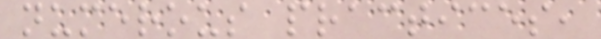numerous practices,
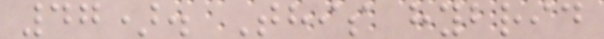47). This hybrid
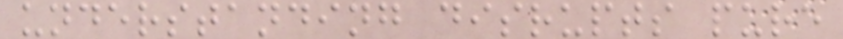understanding disrupts pure
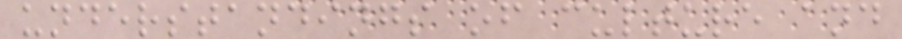understandings of culture and
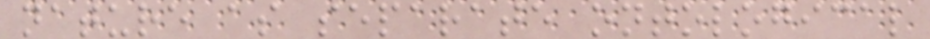nature as separate ontological
